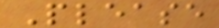Please
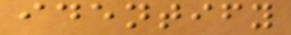identify
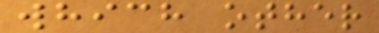which other
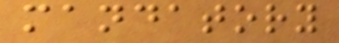mandatory
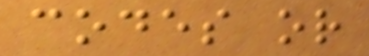codes or
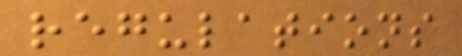regulations
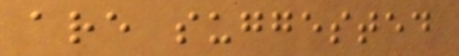are suggested
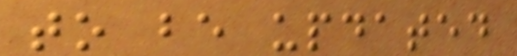to be updated
